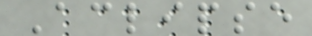Aclipse
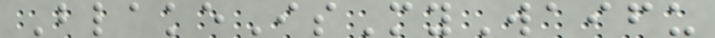BlakeIsMyWaifu
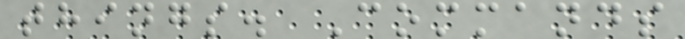things. Commands
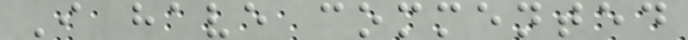I have commented
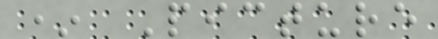* Picture
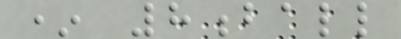* 8ball
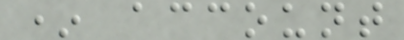* account
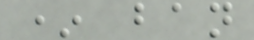* ban
